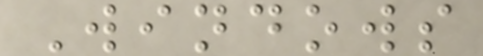Windows
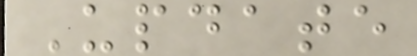Update
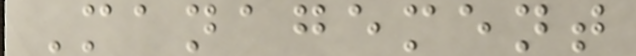Management
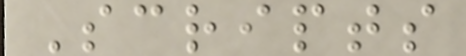Scripts
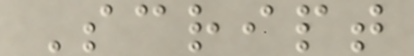Script
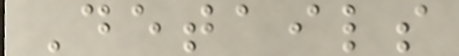Details
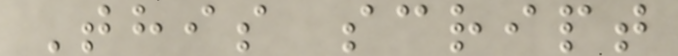This script
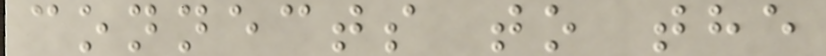connects to the
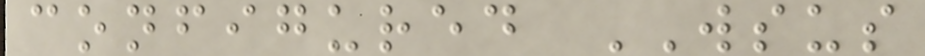configured WSUS
